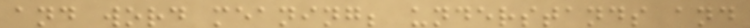and word meaning; understands and
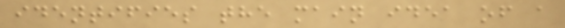identifies the main idea of a
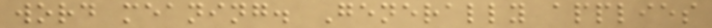word meaning. Generally applies
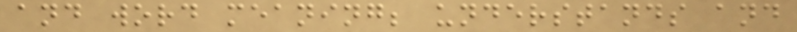and word meaning; understands and
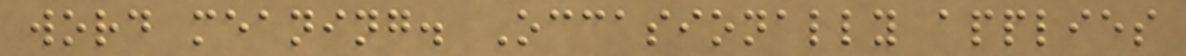word meaning. Occasionally applies
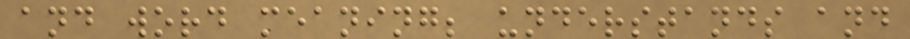and word meaning; understands and
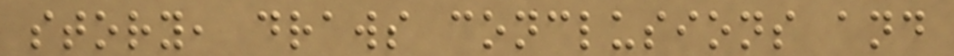story, draws conclusions and
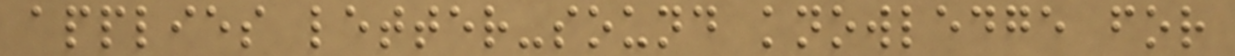applies letter-sound knowledge for
